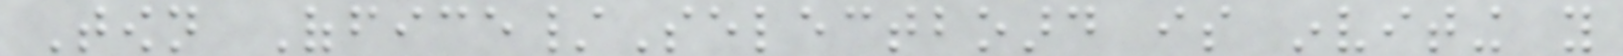Town Office/Selectboard is inviting you
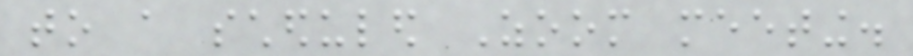to a scheduled Zoom meeting.
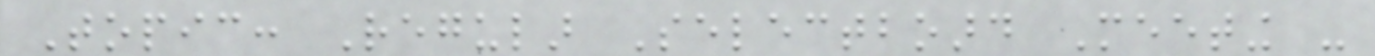Topic: Regular Selectboard Meeting -
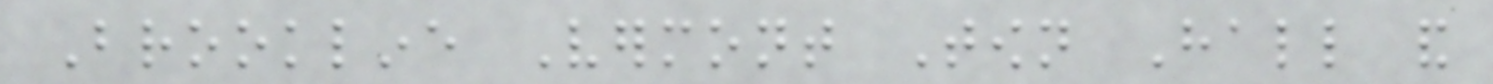Brookline Vermont Town Hall and
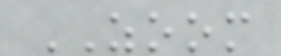ZOOM
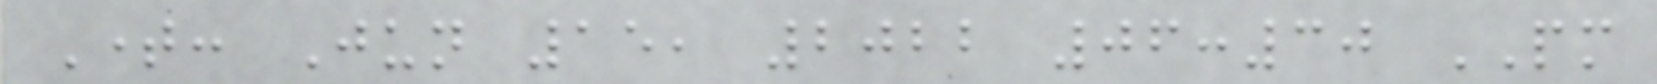Time: Jun 15, 2022 06:30 PM
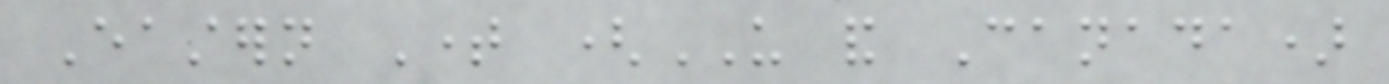Eastern Time (US and Canada)
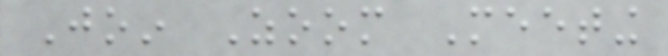Join Zoom Meeting
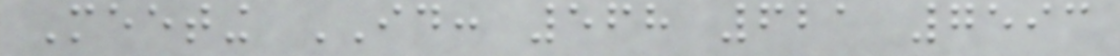Meeting ID: 568 621 7593
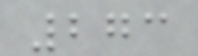273
